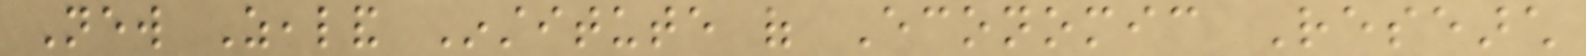New Zealand Institute of Economic Research
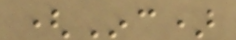(Inc)
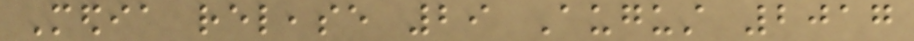Media release 29 August 2017
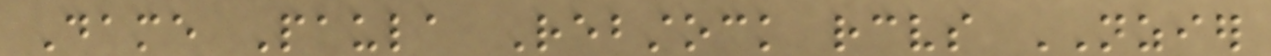Dame Paula Rebstock receives NZIER
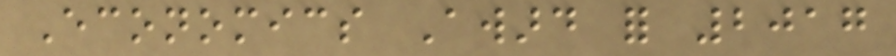Economics Award for 2017
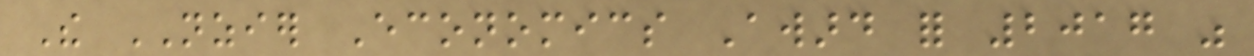The NZIER Economics Award for 2017 was
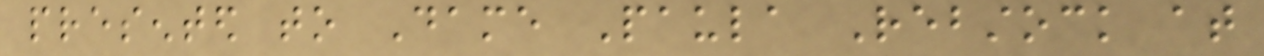presented to Dame Paula Rebstock at
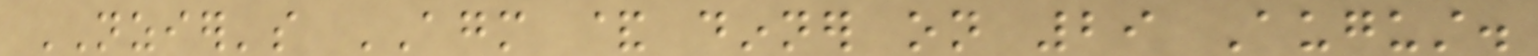NZIER's AGM & dinner on 29 August.
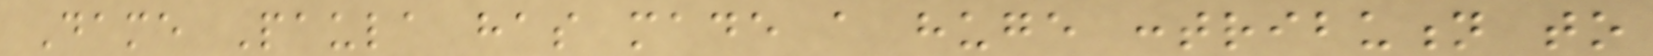Dame Paula has made a huge contribution to
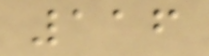116
